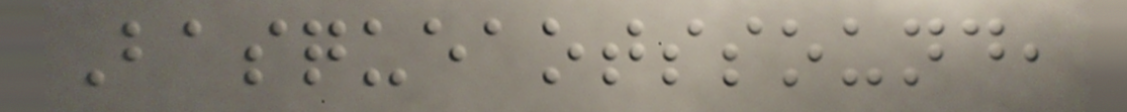Basqueaotssound,
